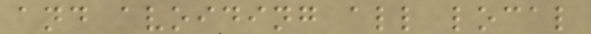and avoiding all local
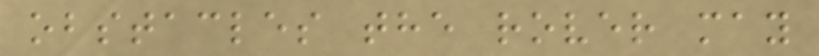obstacles the rover may
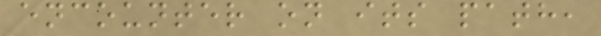encounter on its path,
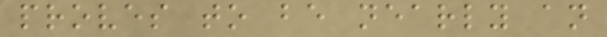proves to be nearly an
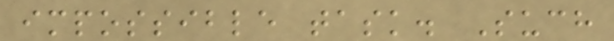impossible task. Such
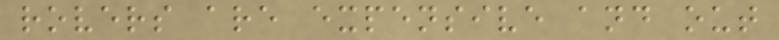rovers are expensive and out
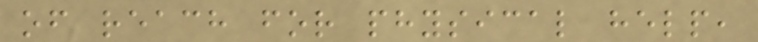of reach for physical help,
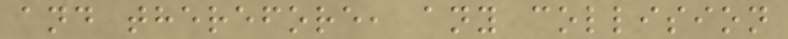and therefore, any collision
